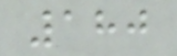180
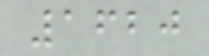1620
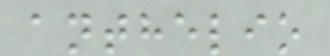anthelio
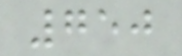750
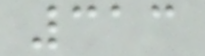313
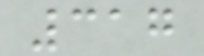317
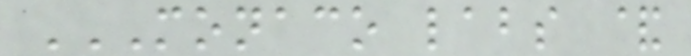MONACO LABS &
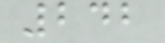242
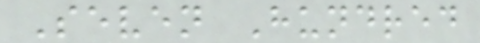Seven Hundred
